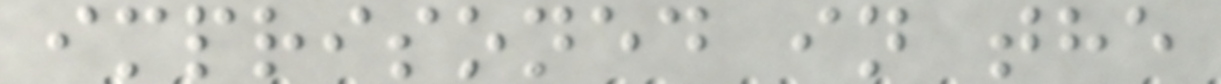imprisoned in the
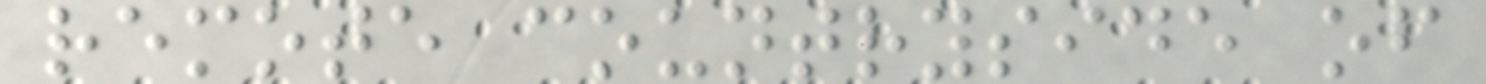remote countryside of
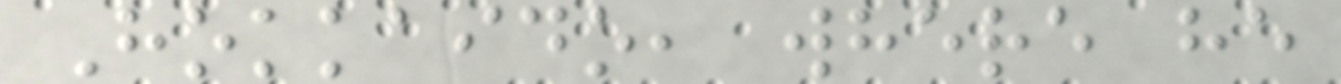Hokkaido, where he
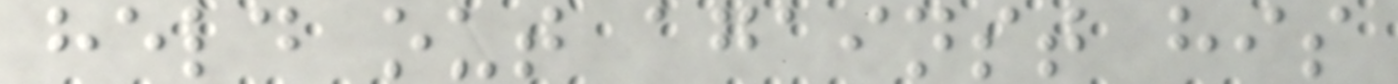held out against his
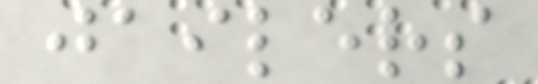jailers
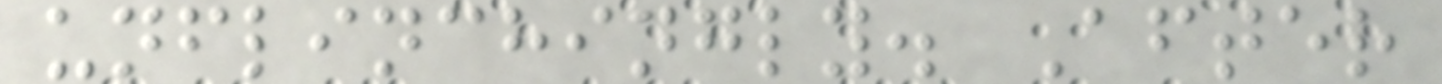unflinchingly. After
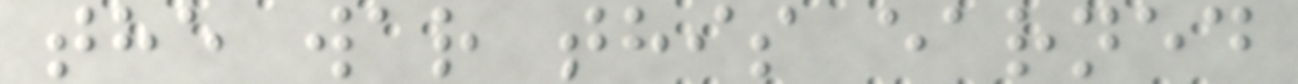the war this earned
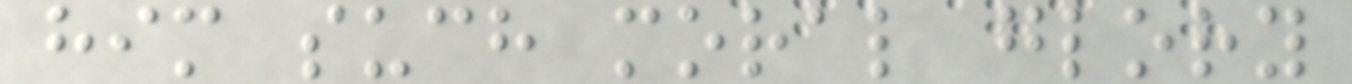him such moral glory
